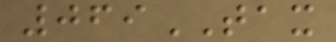069TAX
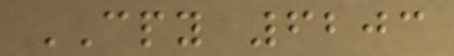CPY 6203
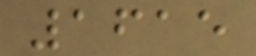1615
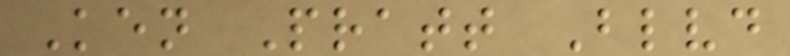Ken Pratt Blvd
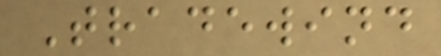Tradewind
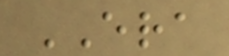ERA
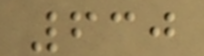630
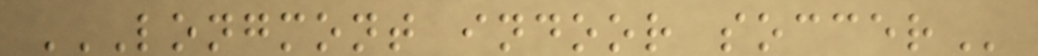LONGMONT INDOOR SOCCER
